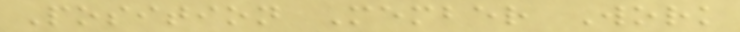Position Member Work
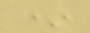*
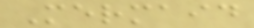Mermaid
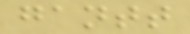gantt
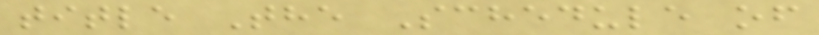title The Schedule of
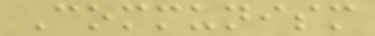Communism
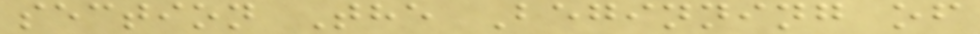section The Beginning of
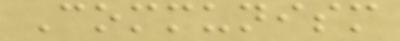Communism
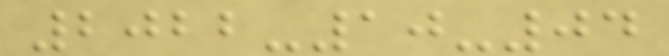2022-10-04
